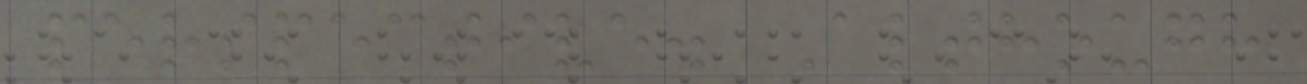perspective. Although
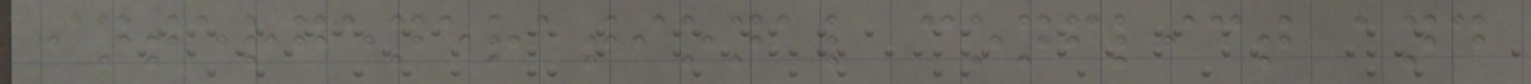intergenerational conflict and
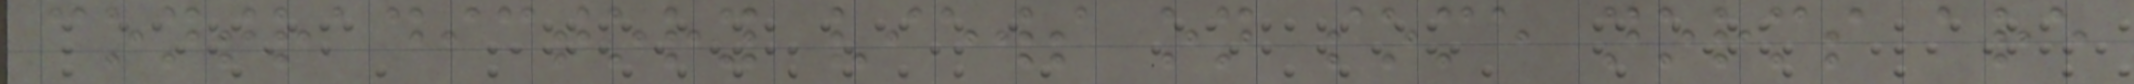contradictory views on some norms are
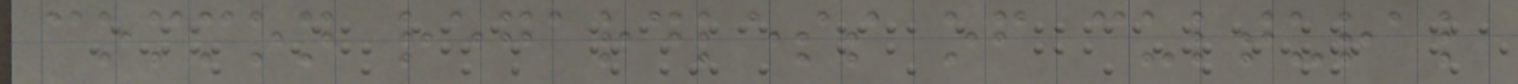common regardless of cultural
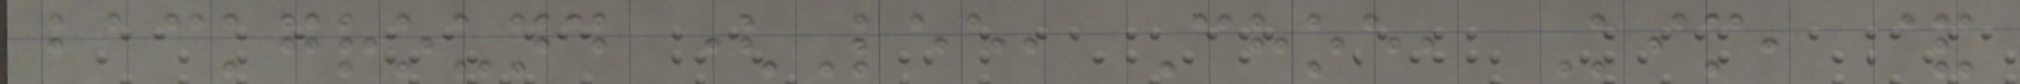background (Lee, Choe, Kim, &
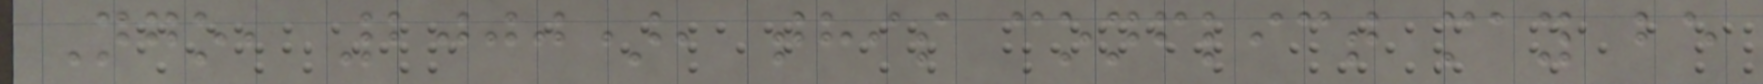Ngo, 2000), this conflict may be
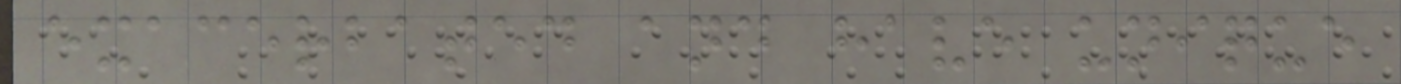exacerbated and have unique
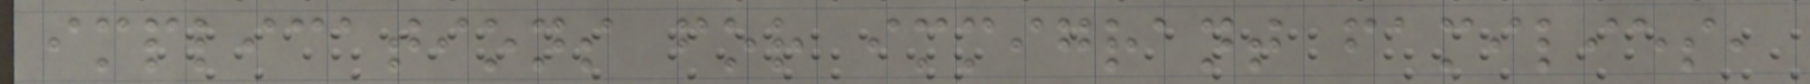implications for immigrant families,
